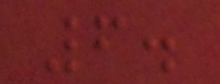6.
